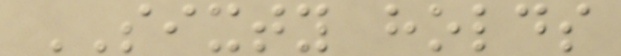SIXTY holds
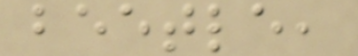beetle,
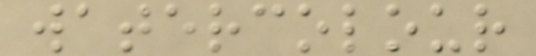watercolour
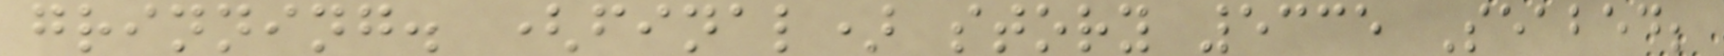grinning. (final) story 5335 Seabed;
